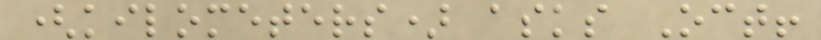(kilometers) asks Oct!
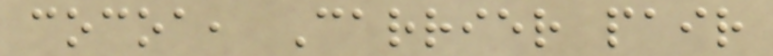cocoa, Carrier pair
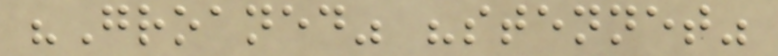"Groaned" "stennet"
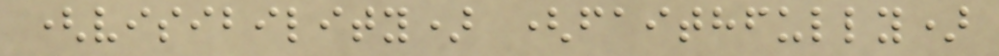(visibility) (faithfully)
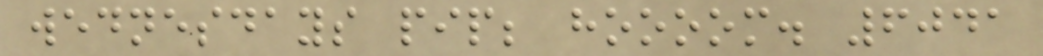wednesdays pip; hoooom. 6041
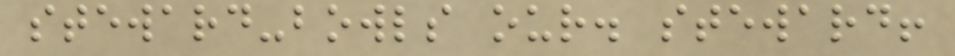steward-bowls our. steward!
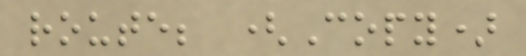route; (Copy)
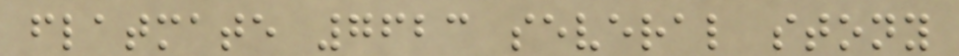flatmate 7623 several stony
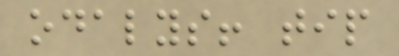odalys! tip
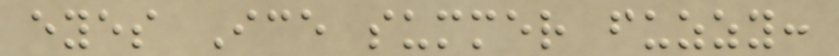eyes Ice summer fuzzy:
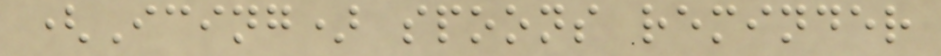(Icing) spoons reminder
